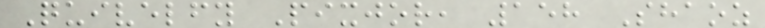Quivelfy Pixjor, 158 Shaoz
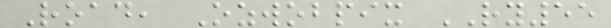Road, Ozwobpix RY55
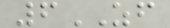6ZF
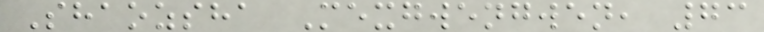Shaozsha Mexgwengwen, 73
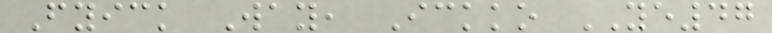Fyick Way, Ickko YE47
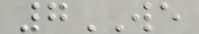7WE
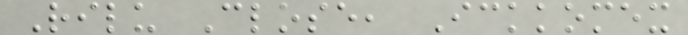Rilu Close, Ickkomex
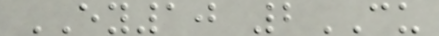EY10 2CU
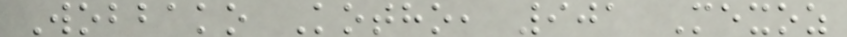Wobbako Kotho, 901 Mexoz
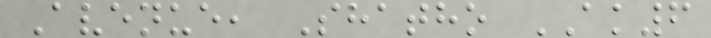Avenue, Shatho AK6
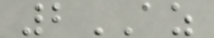2AZ
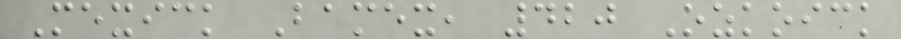Mexick Bamex, 420 Ozkoick
